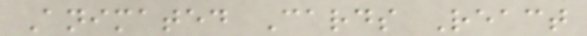Animated Cards React
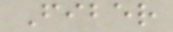Fiber
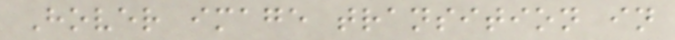Hover image transition in
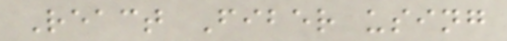React Fiber using
